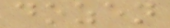dozen
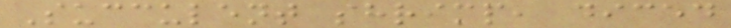Succulent shrimp, diced
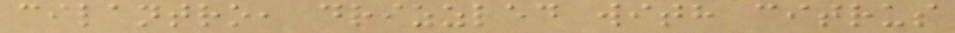cilantro, drizzled with citrus
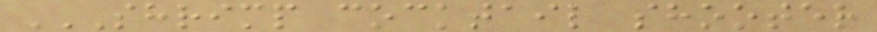SHRIMP COCKTAIL SHOOTER
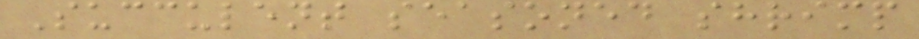Succulent seasoned shrimp
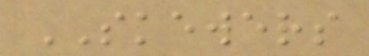SKEWERS
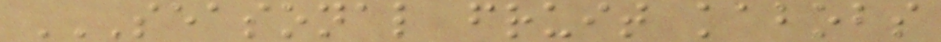SEASONAL FRUIT KABOBS
